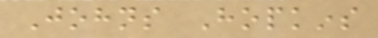Johns Hopkins
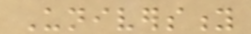University
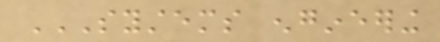SYSTEMS ENGINEERING
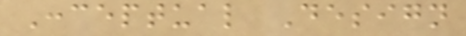Conceptual Design
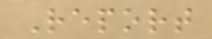Report
